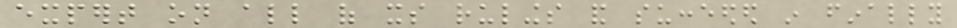expert on all of its rulings and succeeded in finally
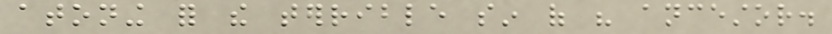atoning for the terrible sin of his ancestor.
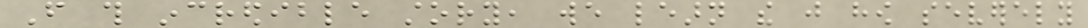From this incredible story, we learn the just how severely
